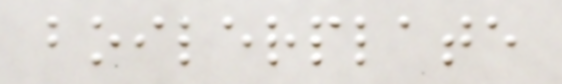boilerplate
